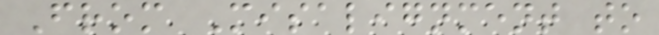From Misalignment to
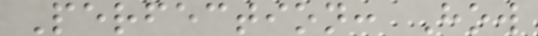Perfection: How
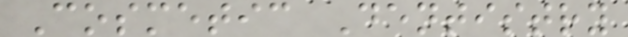Cosmetic Dentistry
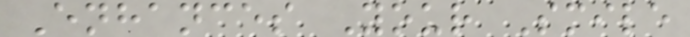Enhances Your Smile
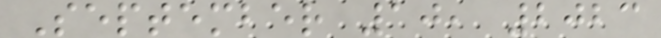September 10, 2023
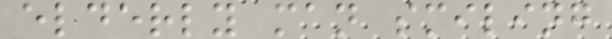elderly man smiling
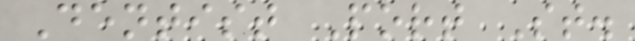Dentist Port St.
